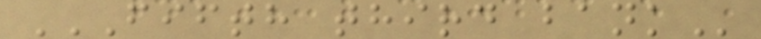FIFTH THIRD BANK
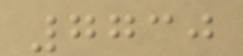7730
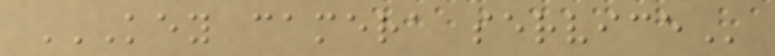KEY CAMERA SERVICE
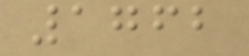1762
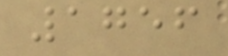1756
